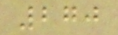270
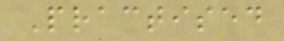Practised
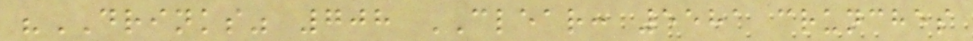"DRINKS" 708 CLEAR: 5581 crunches
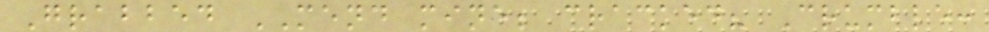Grabbed MEND mine; cracked? Crumble:
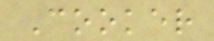Cooker
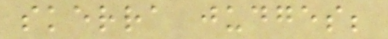skerra judges;
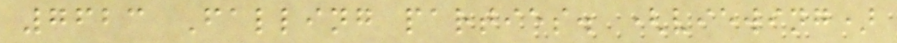7623 Falling parties. (viewing)
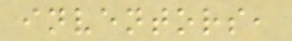inventors,
